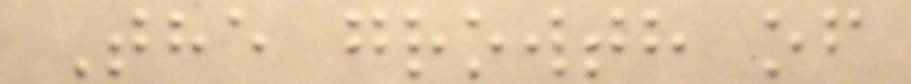The growth of
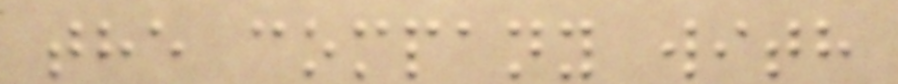the company with
